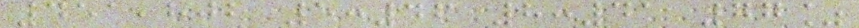451,802 5:46 8:41 77%
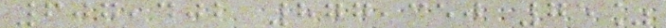607,402 877,350 75%
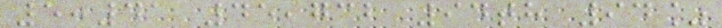5:41 45,732 94th 94%
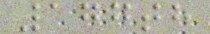177th
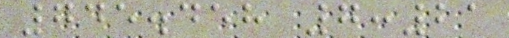745.458 7:21
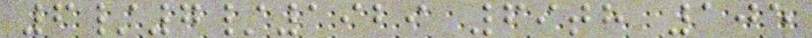6/7/1929 69th 105
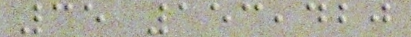35 153,420
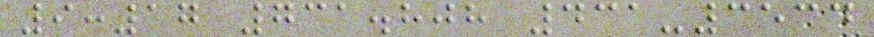9:17 731.808 431-3534
